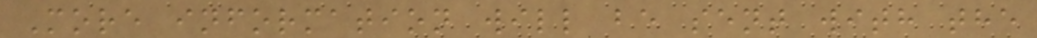More information will be sent with the
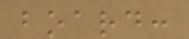board:
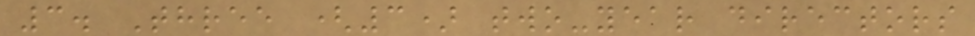3. Three (3) two-year directors
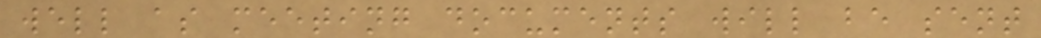well as meeting documents will be sent
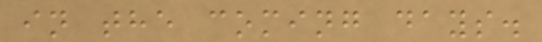in the coming days.
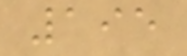195
